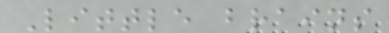Little brains
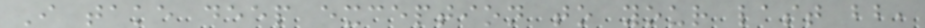I take deep exception to your last bb,
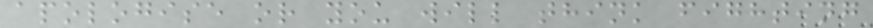apologise or you will think fighting
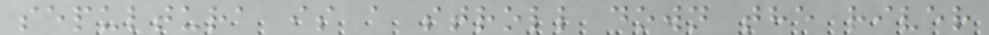sepultura is a stroll down the river
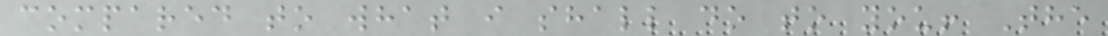compared to what i shall do to you! The
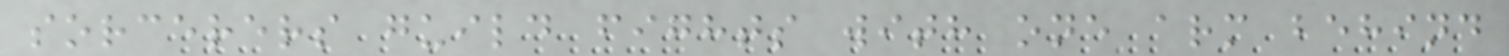sorcerers guild fights with one arm behind
